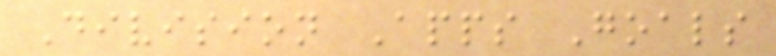Division Apps Goals
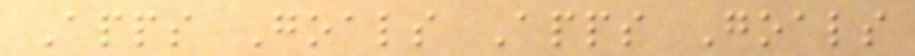Apps Goals Apps Goals
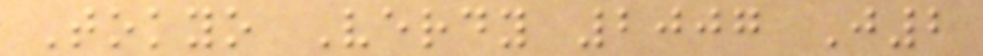Tokyo Verdy 2007 J2
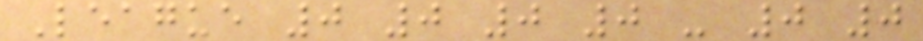League 0 0 0 0 - 0 0
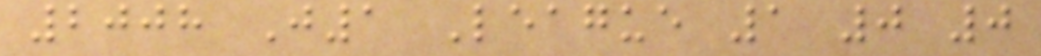2008 J1 League 1 0 0
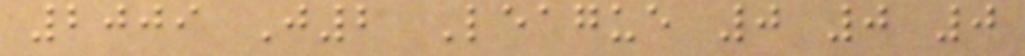2009 J2 League 0 0 0
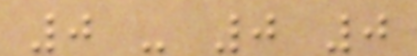0 - 0 0
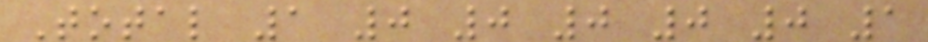Total 1 0 0 0 0 0 1
